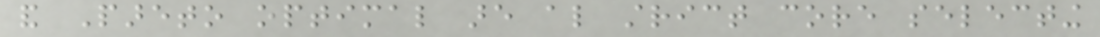and Pareto optimal are also strict core selecting
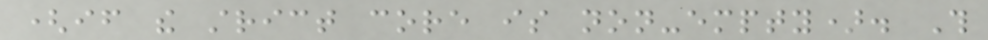(if the strict core is non-empty). This
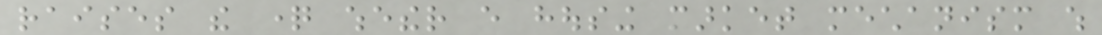raises the question whether every housing market mechanism which
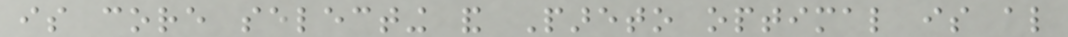is core selecting and Pareto optimal is also
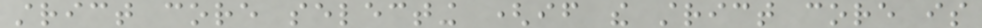strict core selecting (if the strict core is
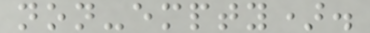non-empty).
